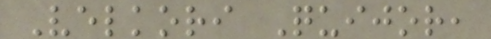Velkori Quijor,
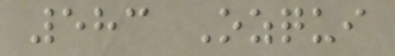583 Ozqui
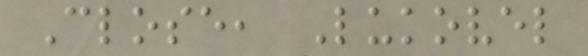Close, Lukovel
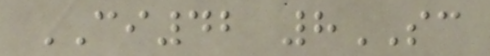CI42 8SC
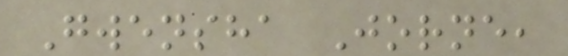Gwensha Jorne,
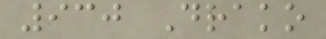930 Drako
